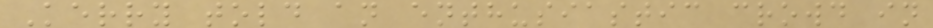Kerry told an enthusiastic crowd in
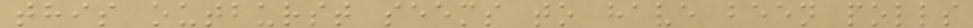this outburst seems to have been polls
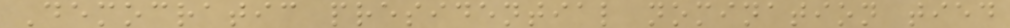Democratic presidential nomination tied
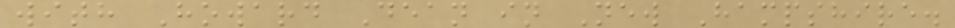with Howard Dean in New Hampshire.
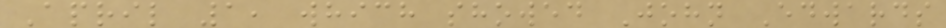April 1, which showed John Edwards
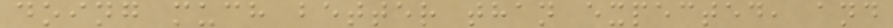doing much better than expected, and
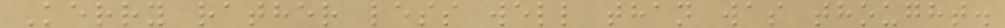Kerry rather less well than was thought.
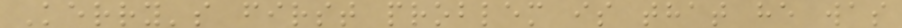Kerry's first problem is that he was
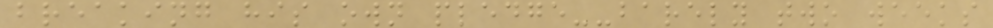breaking his own pledge--barely two weeks
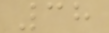38
